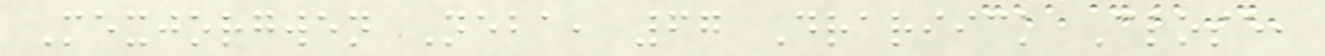Mexjorgwen Neba, 67 Drariick Close,
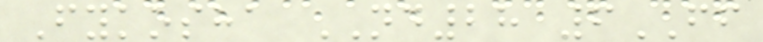Fykosha ND28 6FF
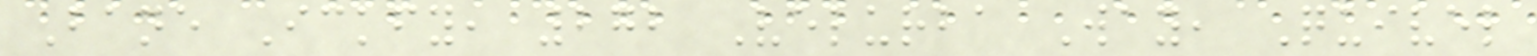Bane Ickfy, 272 Velurba Way, Quivel
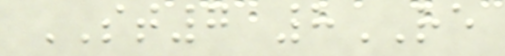ST7 8RE
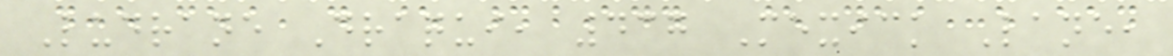Ludrane Draqui, 437 Mexick Lane,
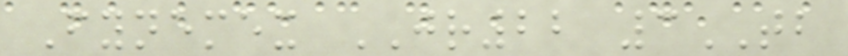Fynemex JR22 3TB
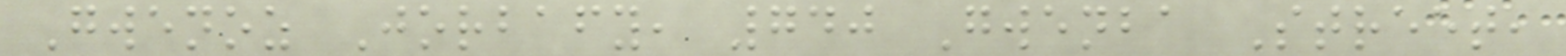Gwenoz Jorbafy, 740 Gwenba Street,
